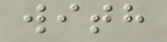with
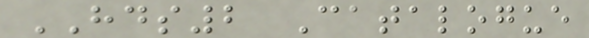HDS2 Catalogue
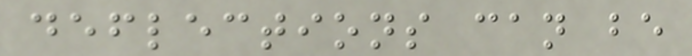deflections can be
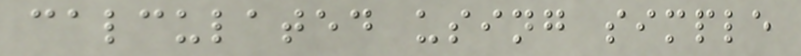calculated using simple
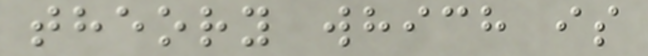theory which is
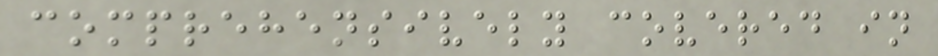comprehensively covered in
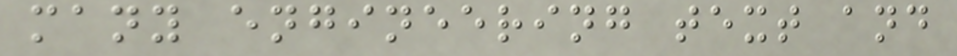many engineering text and
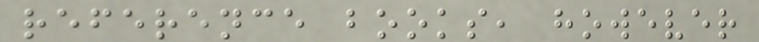reference books, however
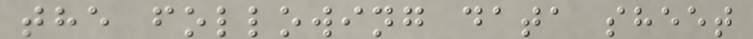the following data sheet
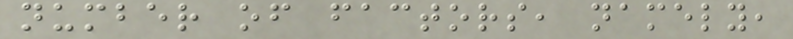number of factors, namely,
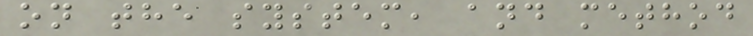on the system, and method
